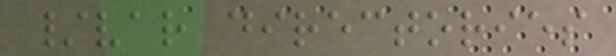/var directories
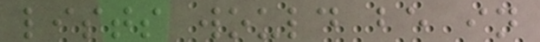lists would be in
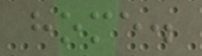home.
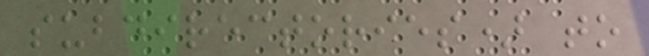subdirectories) to
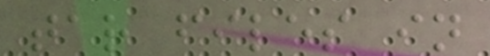tar files in
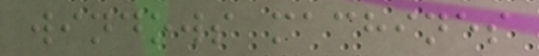windows machines
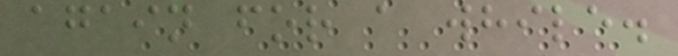again for a while.
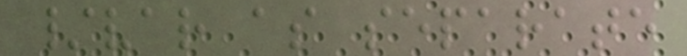/var as separate
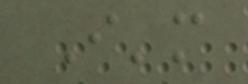I'm
